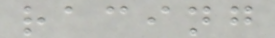racing
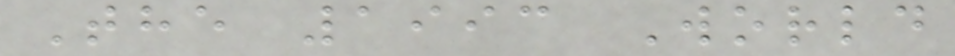The 1993 World
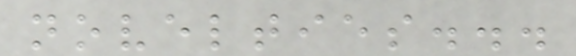novelties...
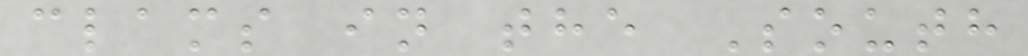clams in the South
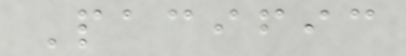Pacific
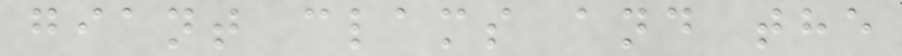giant clams and the
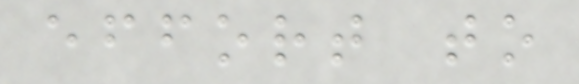effort to
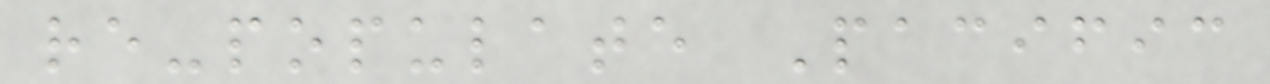re-populate Pacific
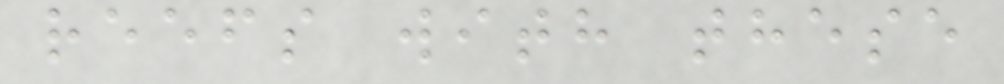reefs with these
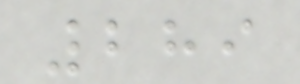289
